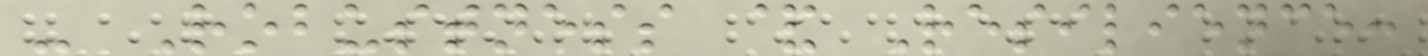- Robustness & Resilience:
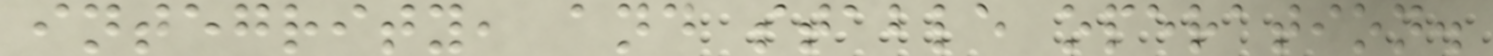integrity, and stable operation.
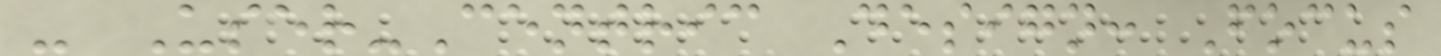- User-Centric Design: Focus
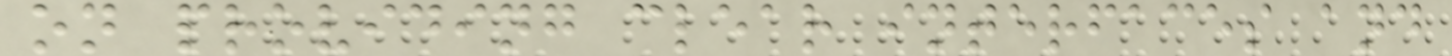on providing clear interfaces and
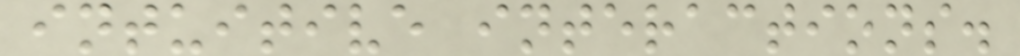intuitive interactions.
